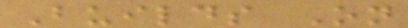Builds On
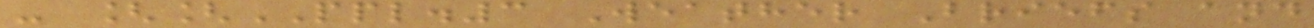- [[PPL.3 Weather Briefs and
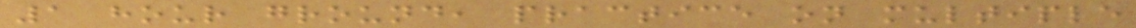1 hour ground, practice on multiple
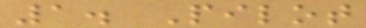1. Pilot
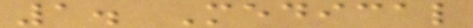1. Medical
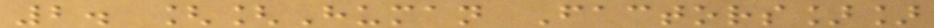2. [[Human Factors]]
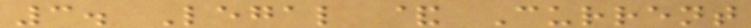3. Legal & Current
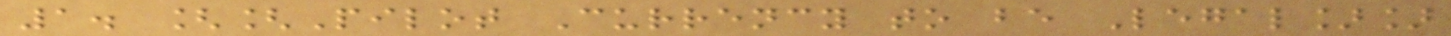1. [[Pilot Currency to be Legal]]
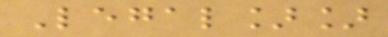Legal]]
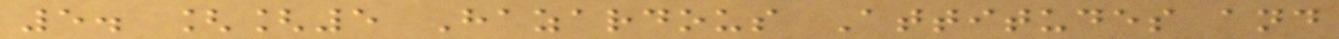5. [[5 Hazardous Attitudes and
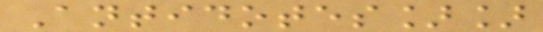Antidotes]]
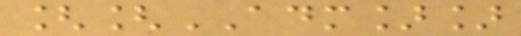[[ADM]]
